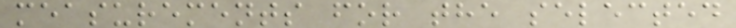measurements for the selected
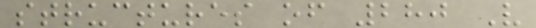structures of 280 V
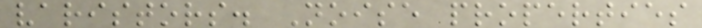varistors. Noise properties
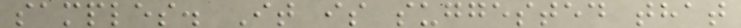samples. It is suggested that
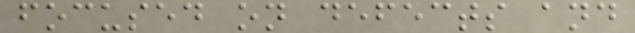focused on defects and
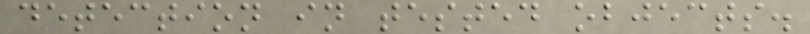detection in tested objects.
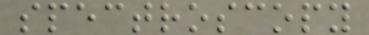spectroscopy
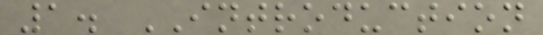1. INTRODUCTION
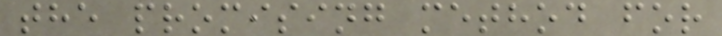the promising method for
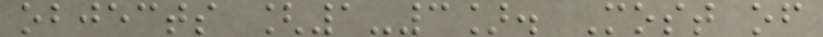objects [1-3]. Most of
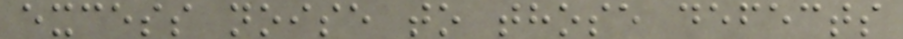excess noise to those defects
